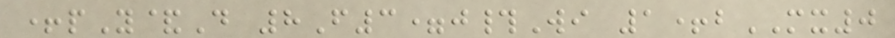+pY&D 8F3=j#Wi 1+bMX0
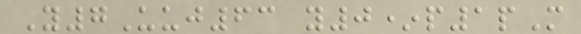Y7Uuj63 y0*p1pM
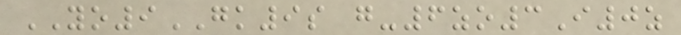YO9GK9s g-6zo3I0z
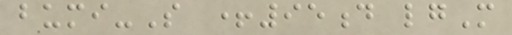bumi-S +95d lgM
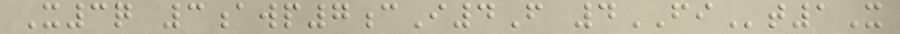X3q 3awp7cI4F 4FIt1X
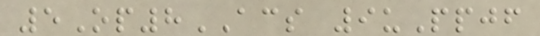5Op8ACS 9uPpjf
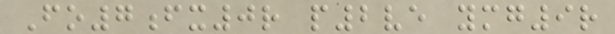Fo7fx0r p2ve ymg9r
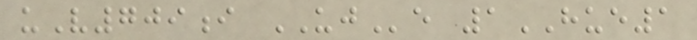uV709i UJe 1HUE1
